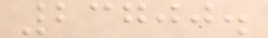23700.
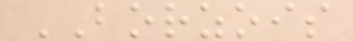BORZOIS
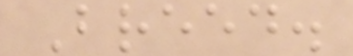Breed.
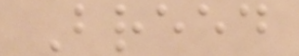Breed
